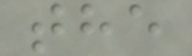the
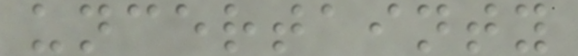uncertainty
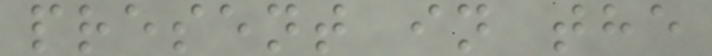present in the
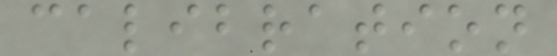calibration
